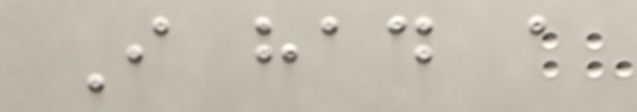I had a
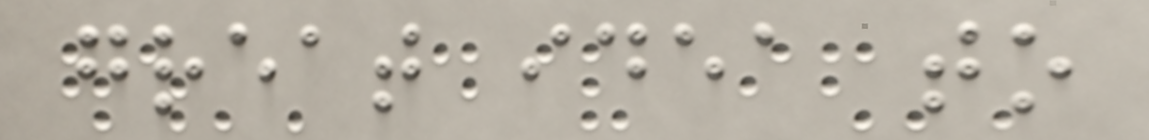great idea to
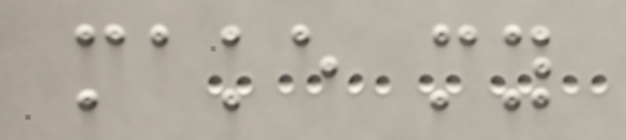make my
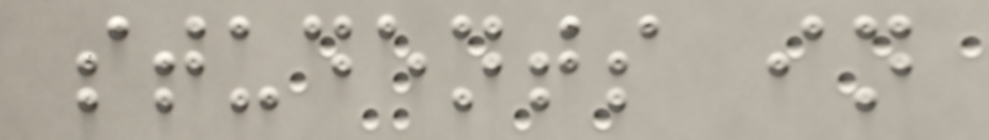students in
